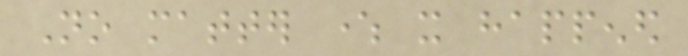No matter where it happened
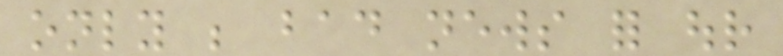only be bad news for our
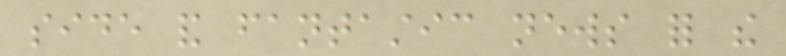side and fantastic news for the
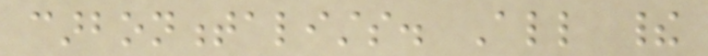carbonmentalists. All their
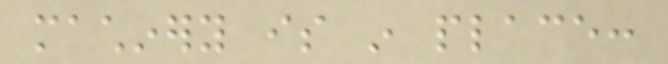machinery is in place:
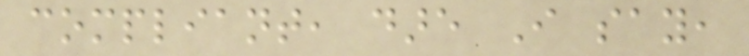compliant, dare I say,
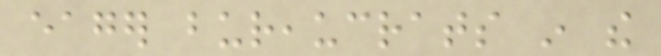eager bureaucrats in the
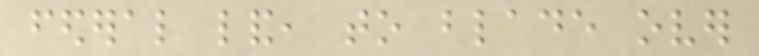federal land, to blade over
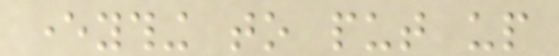everything to put up
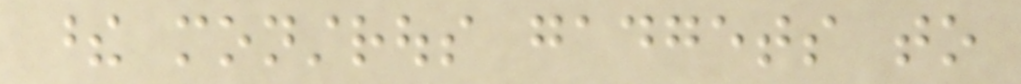these monstrous gadgets to
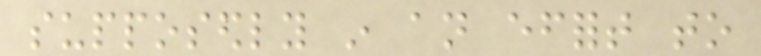supposedly in an effort to
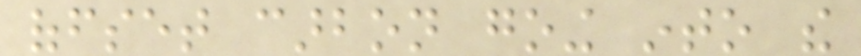offset carbon going into the
